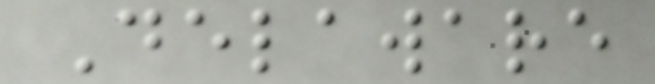Delaware
